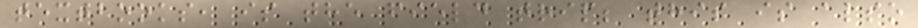textbooks, is the field trip; this is also
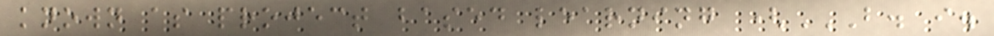known as project based learning (B. I.
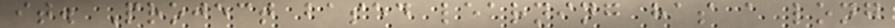it. Project based learning has a long
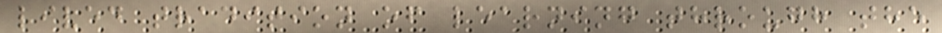lived tradition of learning through the
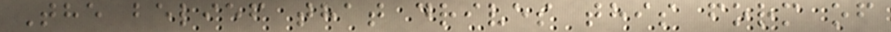The belief that drives this form of
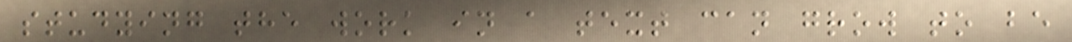studying the work in a text can grow to be
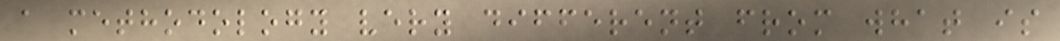a methodology very different from what is
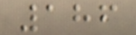186
